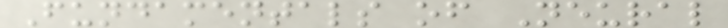Fundamentals of Neural
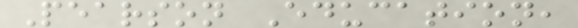Pearson Education,
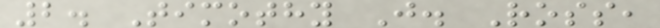2. Timothy J. Ross,
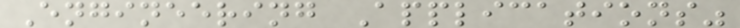Engineering Applications"
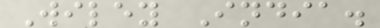Wiley India.
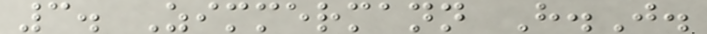3. Zimmermann H.J.
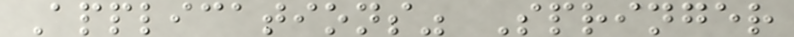Applications" Springer
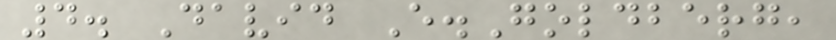4. David E.Goldberg,
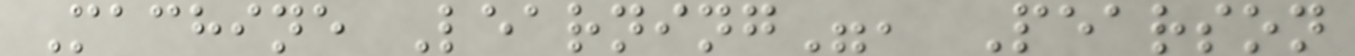Machine Learning", Pearson
